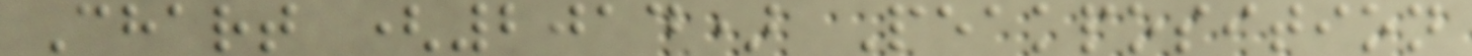Chart (2014) Peakposition
